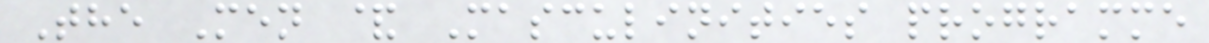The Men & Masculinities programme
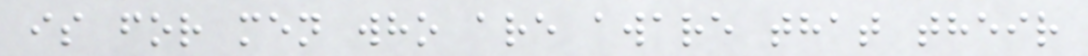is for men who are aware that their
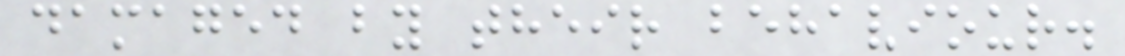damaged by their behaviour.
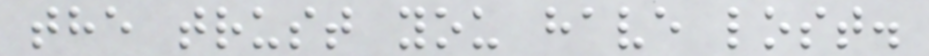the trust you have lost.
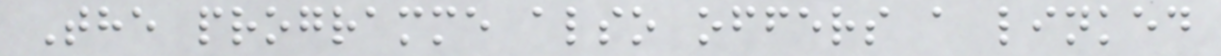The programme also offers a linked
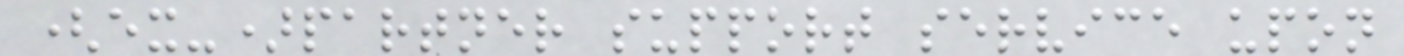(ex-)partner support service upon
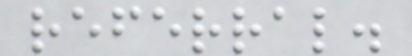referral.
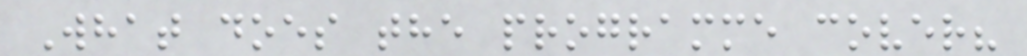What does the programme cover?
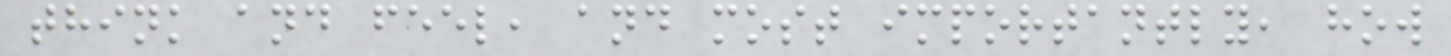think and feel, and most importantly, how
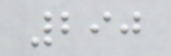290
